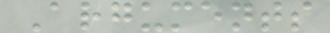Arguments
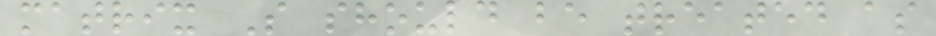matrix S should be treated as
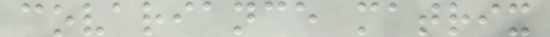covariance matrix
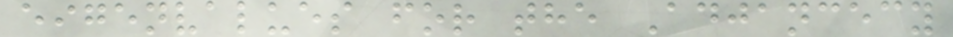eigenvalues for the Adjancecy
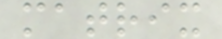matrix
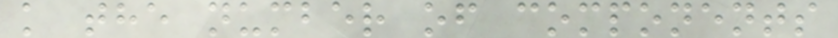k the number of components
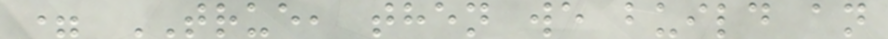= TRUE, then we build an
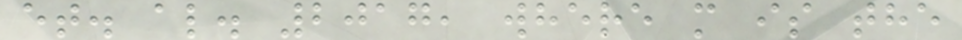et. al. 2017, where m is the
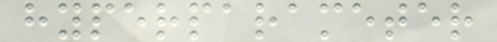hyperparameter
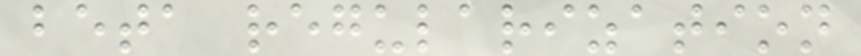beta regularization
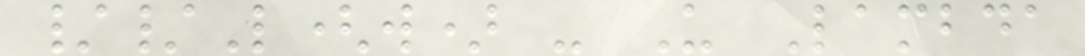//L(w) - U Lambda
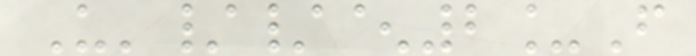U'//^2_F
